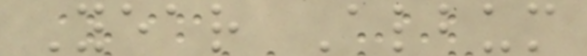Year Album
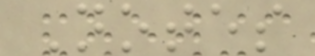Notes
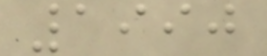1990
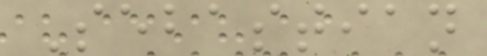Sebastian
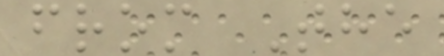from The
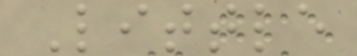Little
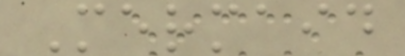Mermaid
